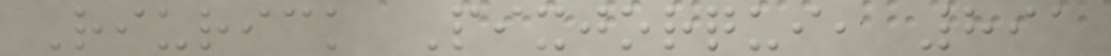Riurick Pixjorqui, 891
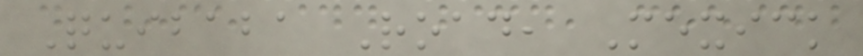Quibaba Road, Mexick
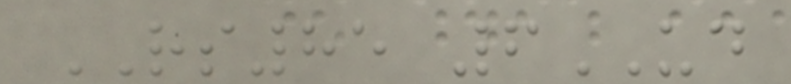RS85 6UD
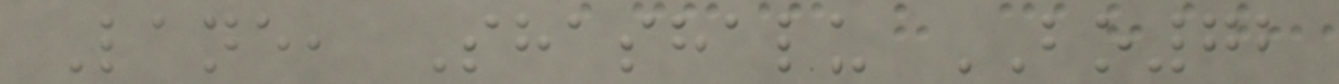Lane, Shashalu BO72
